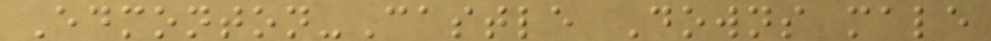Edmonton-Castle Downs male
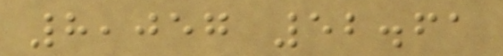8,057 52.61
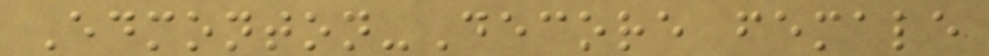Edmonton-Decore female
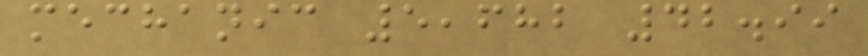mechanic 5,682 42.99
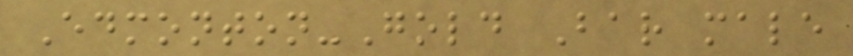Edmonton-Gold Bar male
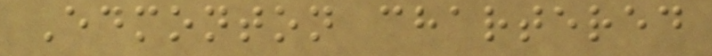Edmonton chartered
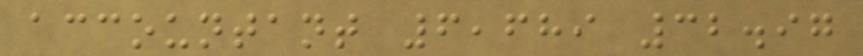accountant 6,689 32.97
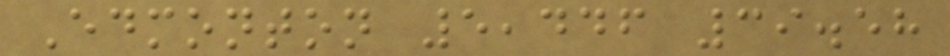Edmonton 5,446 39.58
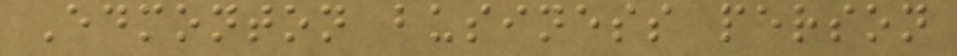Edmonton business person
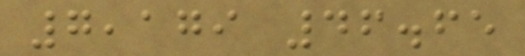7,179 46.65
